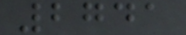2741
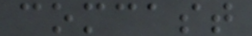comcast
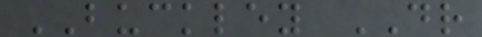BUCKLEY DR
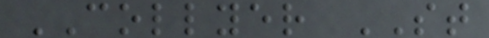COLLYER ST
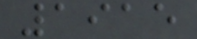1915
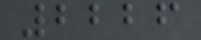2226
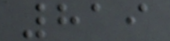819
